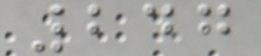247
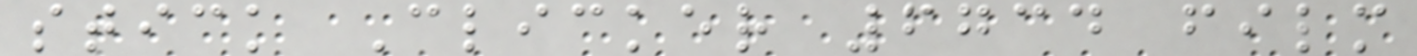stick Clicker 6734 film
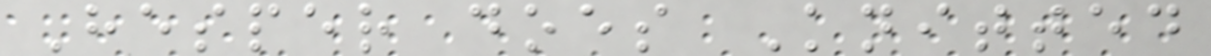Hesper does Knitted
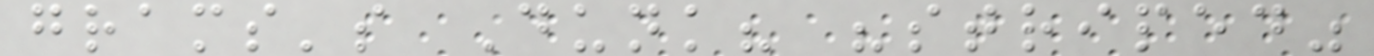grams's Dunk? "striped"
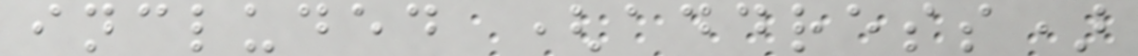included (address)
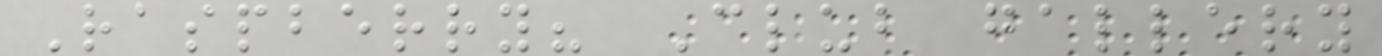Raspberry? Club gallery
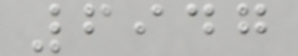6947
